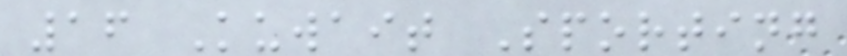16 Kuwait Sporting
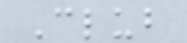Club
